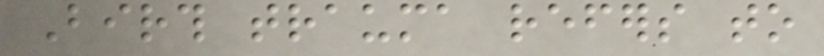Birth trauma refers to
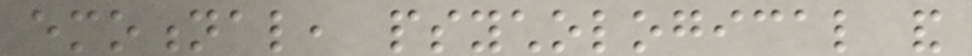emotional, psychological and
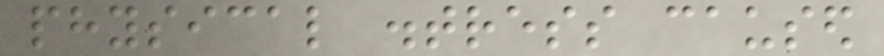physical distress caused
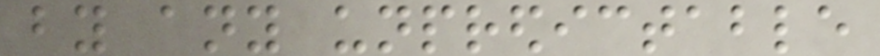by any unpredictable
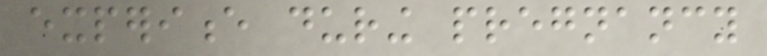experience during pregnancy
